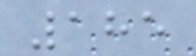185
